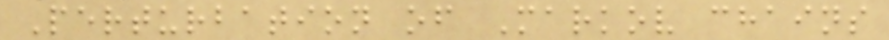Perturbation of Markov chains
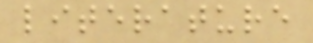literature
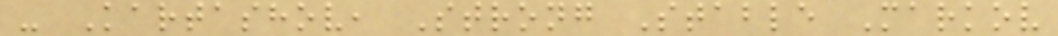- Kartashov, Strong Stable Markov
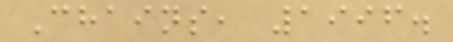Chains, 1996.
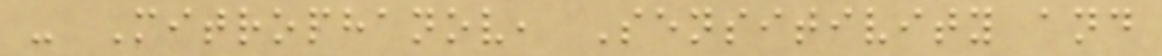- Mitrophanov, Sensitivity and
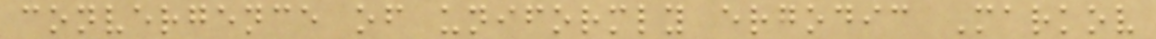convergence of uniformly ergodic Markov
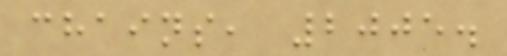chains, 2005.
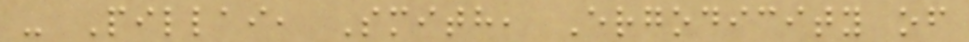- Pillai, Smith, Ergodicity of
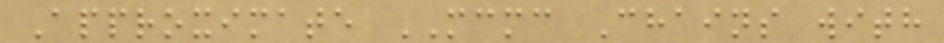Approximate MCMC Chains with
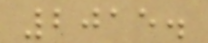2015.
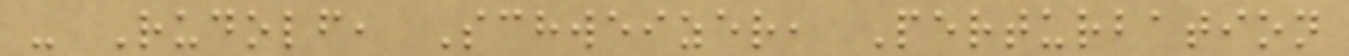- Rudolf, Schweizer, Perturbation
